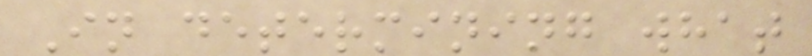In determining what
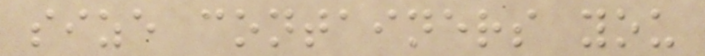size containers you
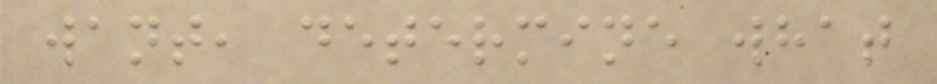want, determine what
